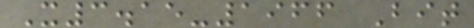X3.15-1966 Bit
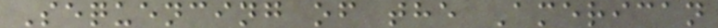Sequencing of the American
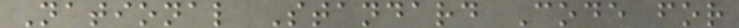National Standard Code for
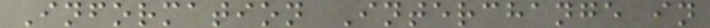Information Interchange in
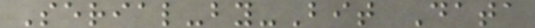Serial-by-Bit Data
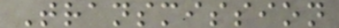Transmission
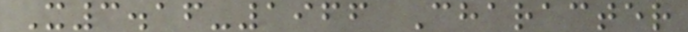X3.16-1966 Character
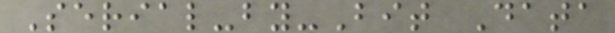Serial-by-Bit Data
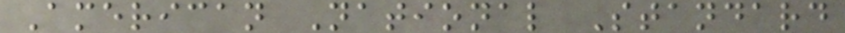American National Standard
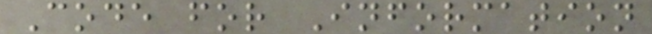Code for Information
